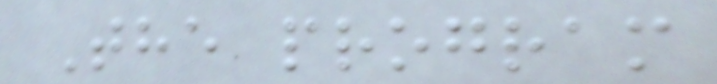The program
